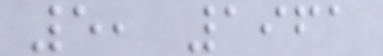5, 1961
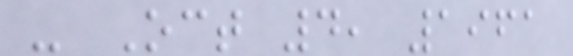- Oct 4, 1961
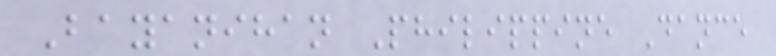Bayanihan Philippine Dance
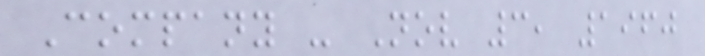Company - Nov 3, 1960
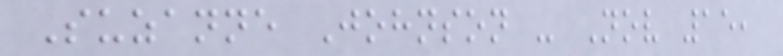Suzanne Johnson - Nov 15,
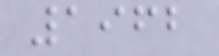1962
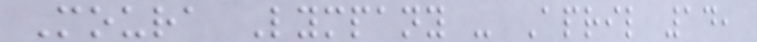Moura Lympany - April 14,
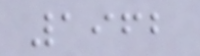1962
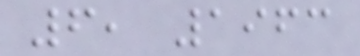6, 1963
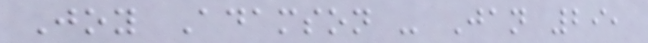Joy Adamson - Jan 29,
